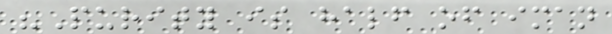"Purity is half of iman
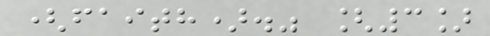(faith)." [3]
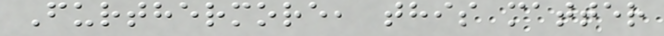Furthermore, this matter
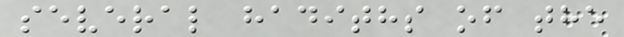several hadiths of the
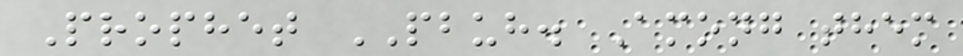Prophet PBUH. Among them
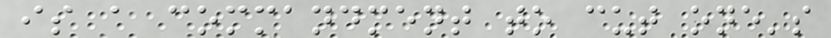is a commandment to cut one's
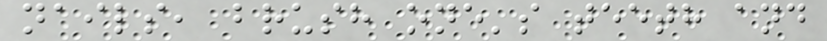nails, brush one's teeth and
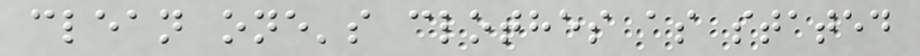clean one's clothes as stated
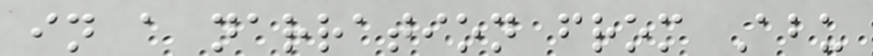in a narration from Abu
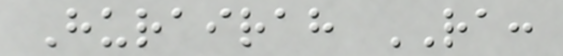Hurairah RA:
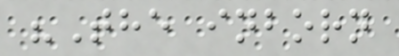"The inborn
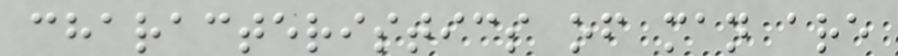characteristics of man are
